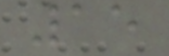15
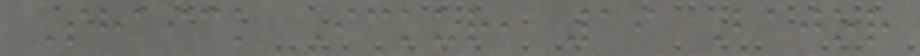Shaick Ickur, 19 Bajor
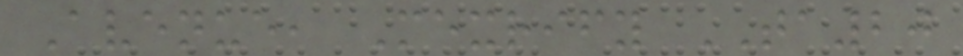Avenue, Mexrify TA20
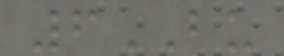6BU
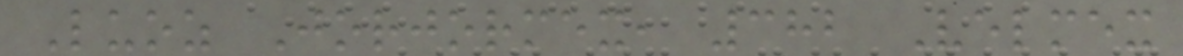Luoz Jorjormex, 382 Velmex
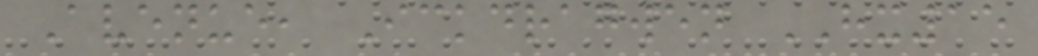Avenue, Ickdragwen HX15
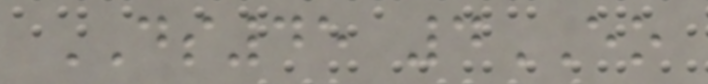DS45 4EO
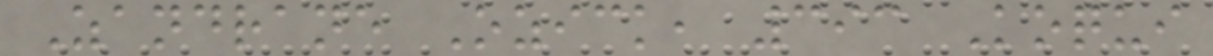Zandrane Ozick, 393 Koqui
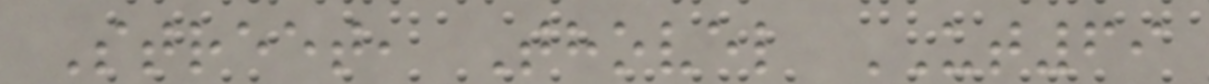Street, Thovel UT69
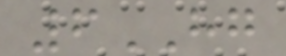6HG
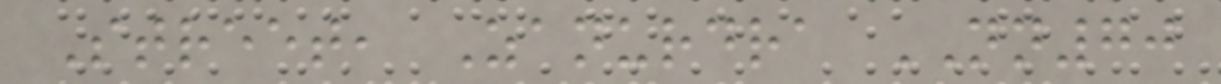Street, Zanurdra NN70
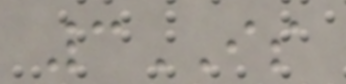3IS
